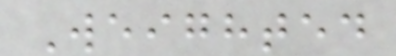Weighted
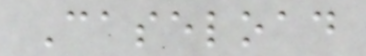Caseload
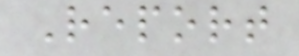Report
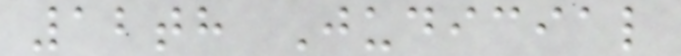12th Judicial
